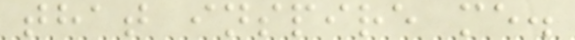that inspire me.
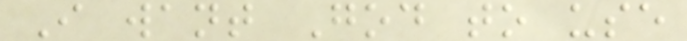I want God to use
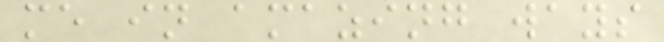me in amazing ways
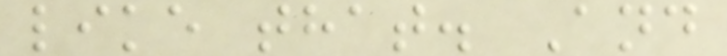like that. And
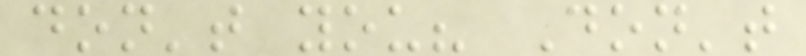don't you? Don't
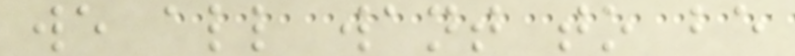we all want to be
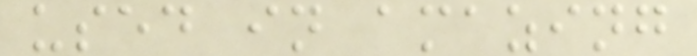used in amazing
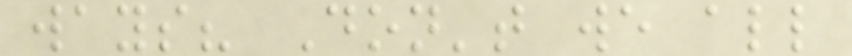ways? Don't we all
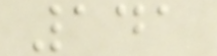141
